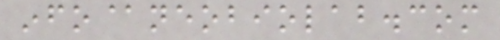info@neobiolab.com
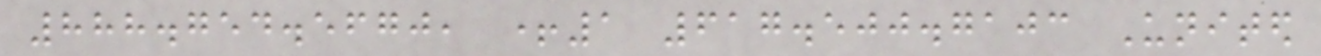888.754.5670, +1 617.500.7103 United
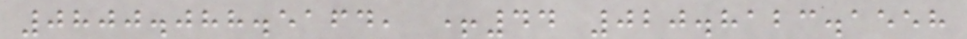0800.088.5164, +44 020.8123.1558
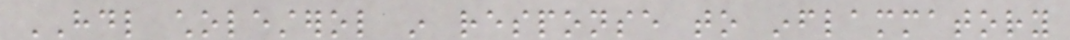HDL cholesterol in response to inflammatory
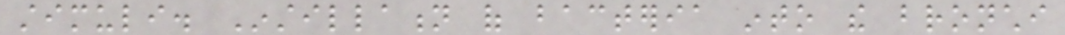stimuli. Instillation of bacteria into the bronchi
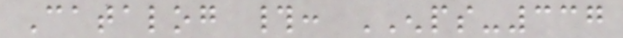Catalog #: ENPS-337
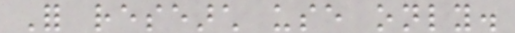For research use only.
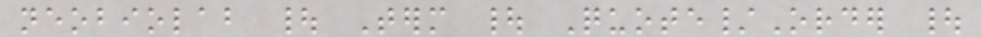neobiolab | Term | Quote/Order |
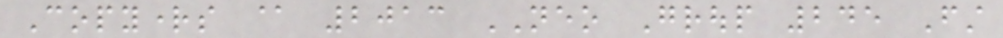Copyrights @ 2013 NEO Group 245 First
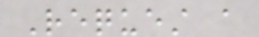Request a
